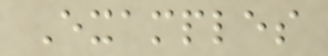Examples
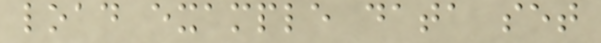load example data set
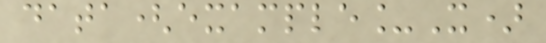data(example_X)
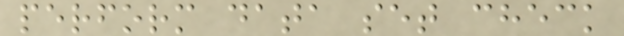perform data set check
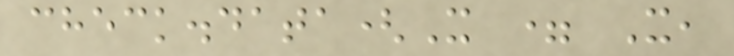check.data(X = X,
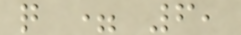q = 6,
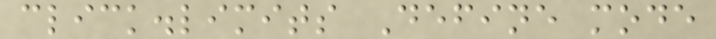click.limits Define mode
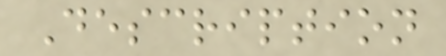Description
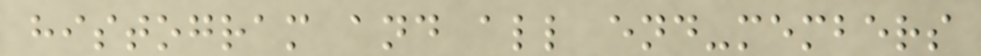histogram and all end-members
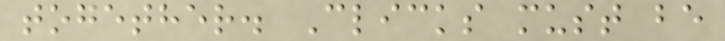together. Clicks must be
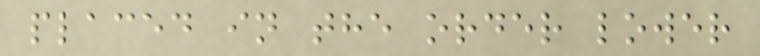placed in the order lower
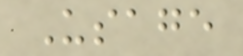Usage
